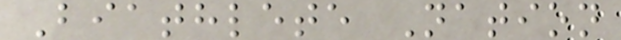Biathlete Nation
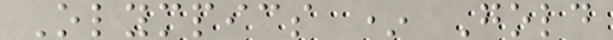Olympics * Gold
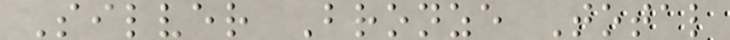Silver Bronze Total
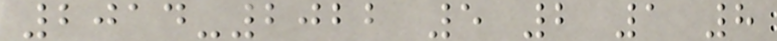2014-2022 5 2 1 8
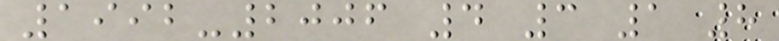1992-2006 4 3 1 8
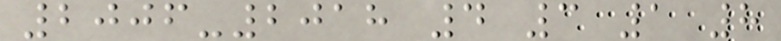2006-2018 4 3 1 8
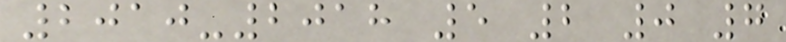2010-2018 5 2 0 7
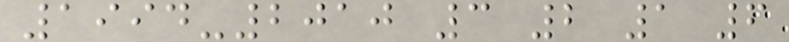1994-2010 3 2 1 6
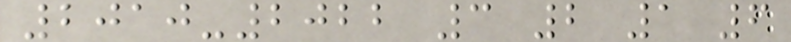2010-2022 3 2 1 6
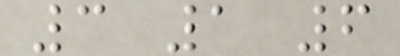3 1 6
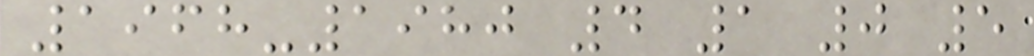1968-1980 4 1 0 5
